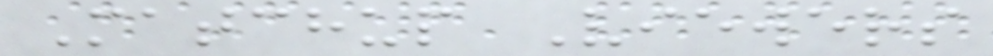Matchup Viewers
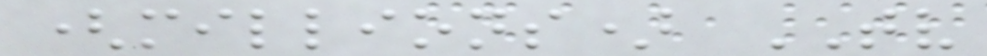(millions) TV
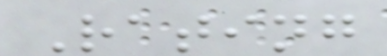Rating
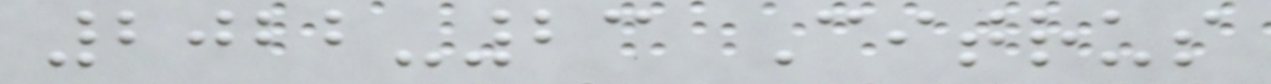2022-23 Citrus
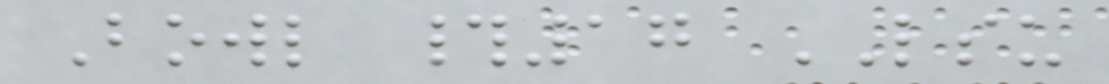Bowl #17 LSU
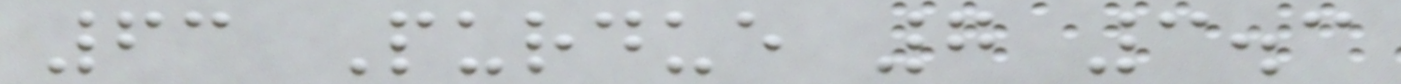63 Purdue 7 3.3
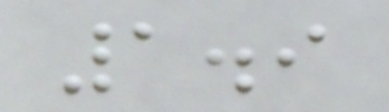1.9
